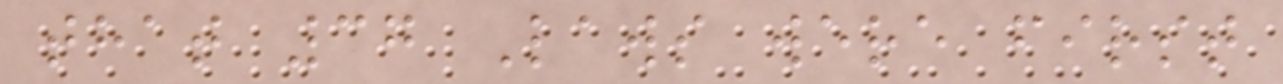that 37 Laws were first
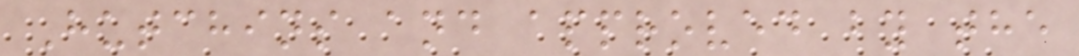Hutchins and approved by the
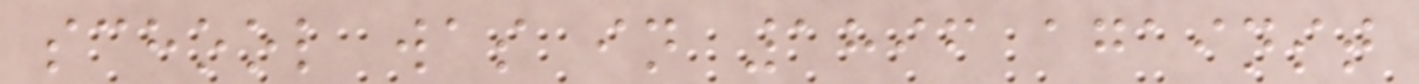school was in 1896 against
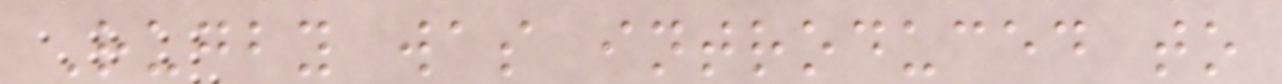Rugby was introduced to
